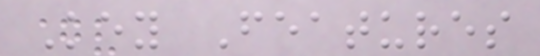Key Features
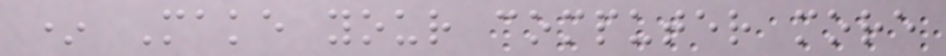* Make your computer more
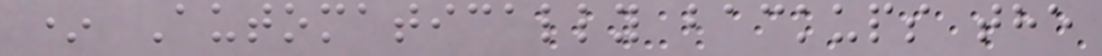* Automatically backups the
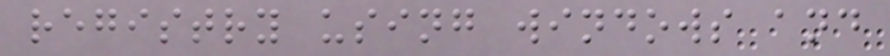registry using windows and
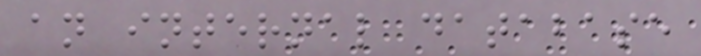an internal database
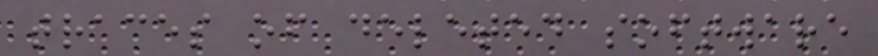traces of deleted software
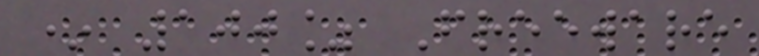* 100% Freeware
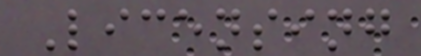Licensing
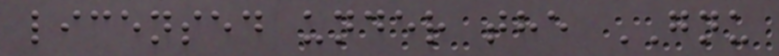licensed under the GNU
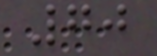70
